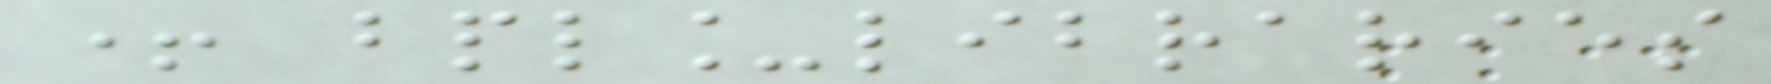+ bpl_libraries
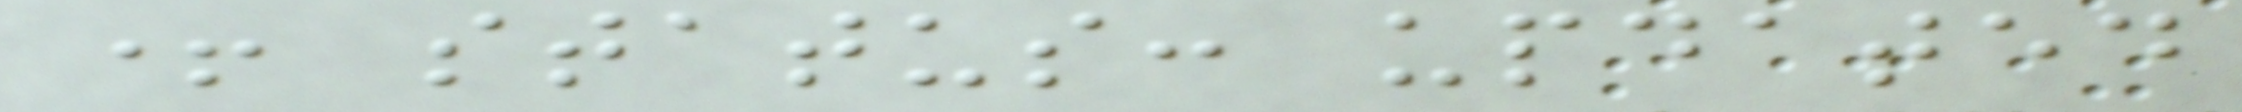+ status: updated
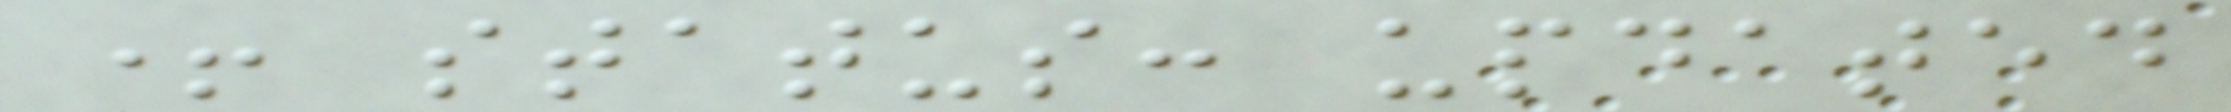+ status: updated
